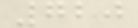720
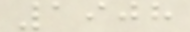1908
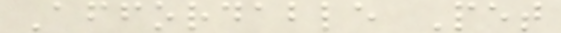Affordable Pet
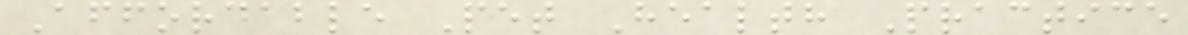Affordable Pet Health Practice
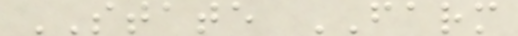STATE FARM
